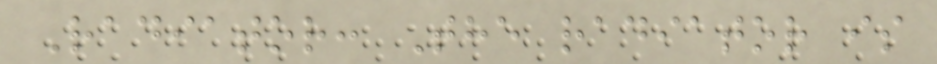Radiator: The radiator is
